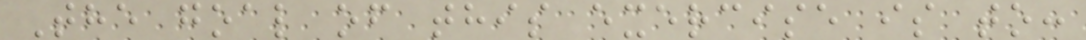The goal of this exercise is to:
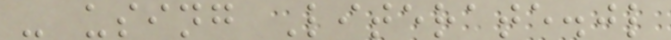- using Literate.jl
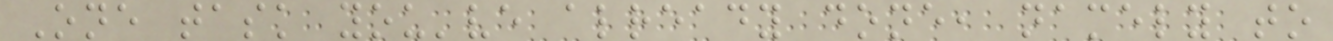One task you've already done, namely to
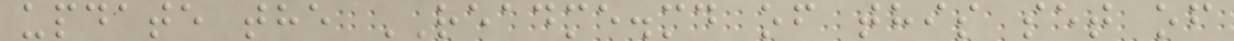update the README.md of this set of
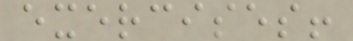exercises!
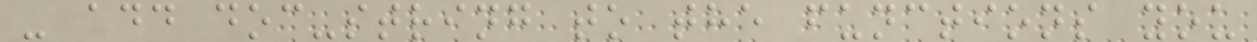- add doc-string to the functions you
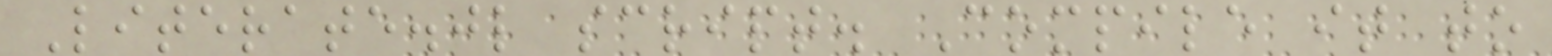Literate.jl script. Compile it to
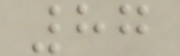87
